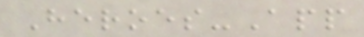Heroes-App
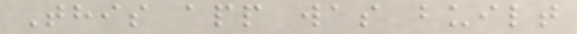This app was built
